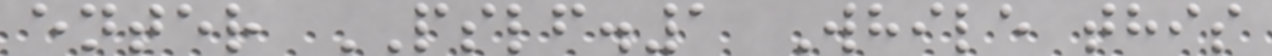enter PSLF.1 While this
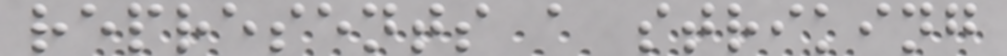represents a striking
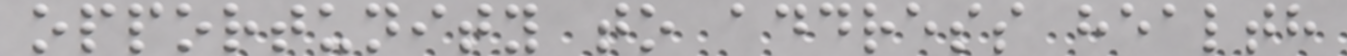opportunity to address health
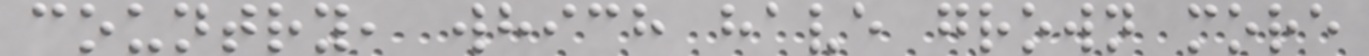country, which have grown more
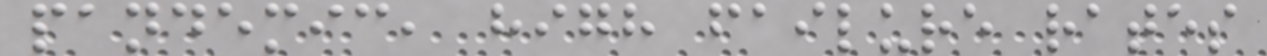pandemic, high failure rates
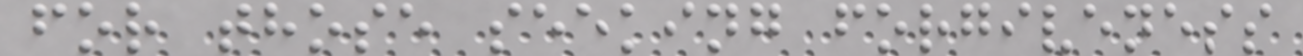for those seeking forgiveness
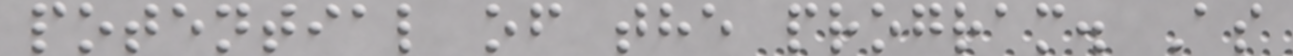potential of the program. As
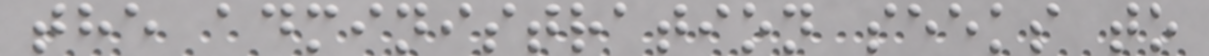the administration seeks to
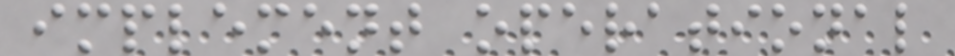implement operational
